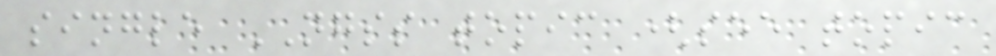single NGSS topic (see topic
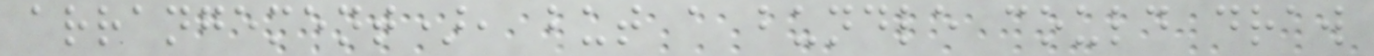arrangement), but a bundle could draw
